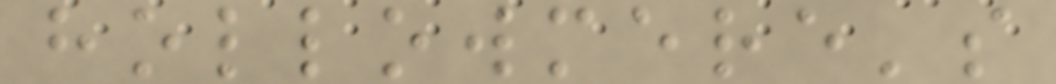hollowmere's
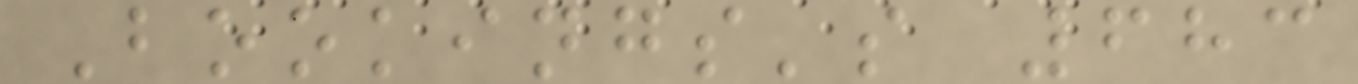Bookings's 683
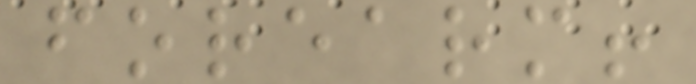forearm!
